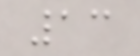13
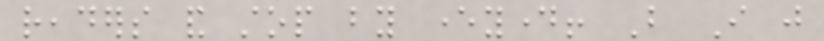readers and stop by everyday! But I just
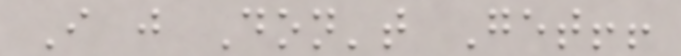I just Don't Get!!
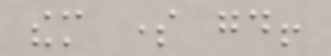them some good!
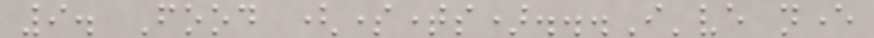9. Food (sometimes)...I've never
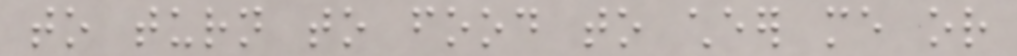to turn to food to cheer me or
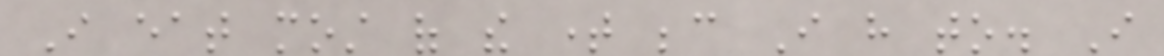I eat most of the time because I have to. I
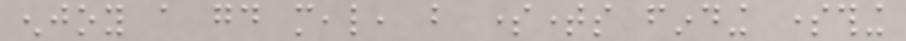enjoy a good meal, but sometimes finding something
